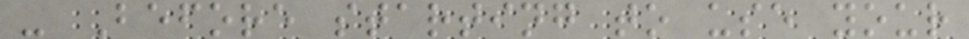- Before starting to use your
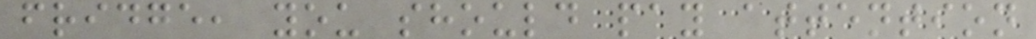fridge, you should pay attention
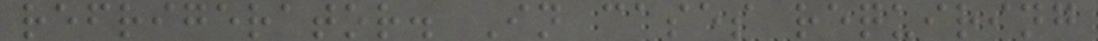refrigerator. In cases requiring
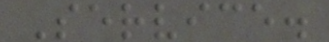Service.
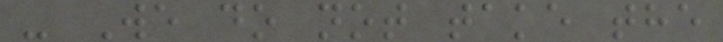- We do not take the
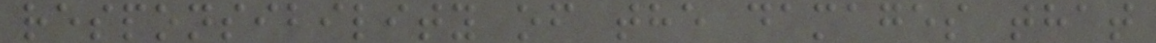responsibility of the damages that
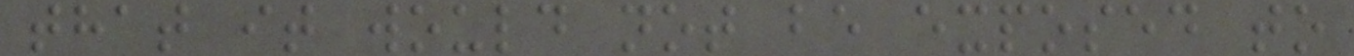that it would not be exposed to
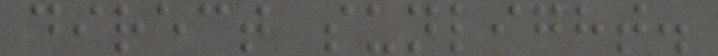direct sunlight.
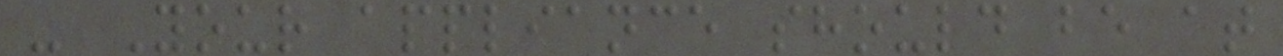- Your appliance should be at
